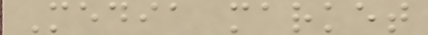Media market
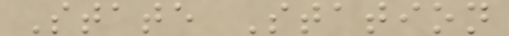State Station
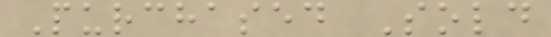Purchased Sold
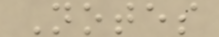Notes
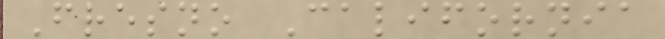Fresno California
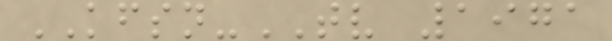KFSN-TV 1971
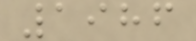1986
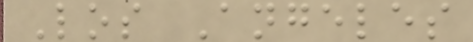Los Angeles
